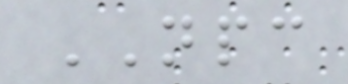NPC
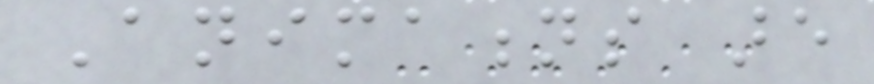Animations are
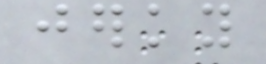jerky
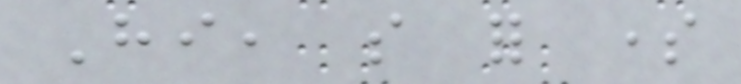Hi, so for some
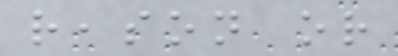reason or
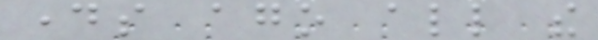days ago all the
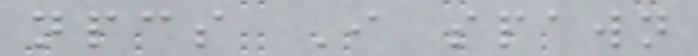npcs I spawn
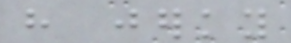have jerky
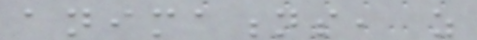animations, as
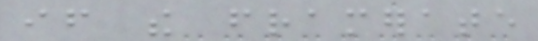if the framerate
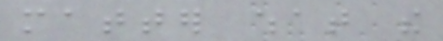matter what the
